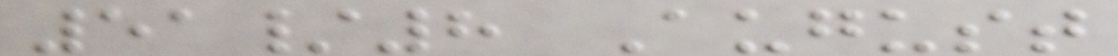51/8 August
